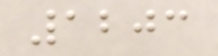1203
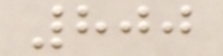800
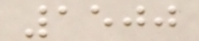1500
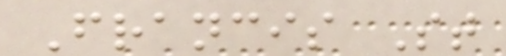Francis St
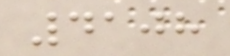4108
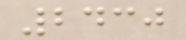2430
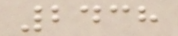2438
